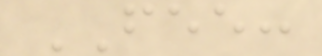FEE:
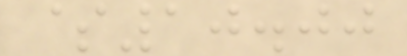$10.00
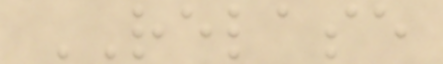RELASE
